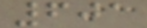601
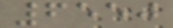6550
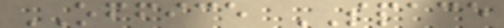OFFICE SPACE
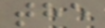the
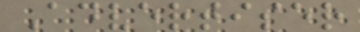Advertiser
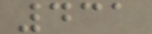431
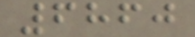6860
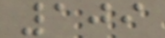109
